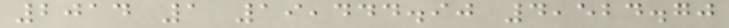2014 1 19,444.90 4,524.70
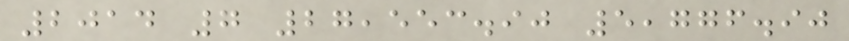2014 7 27,553.90 5,776.90
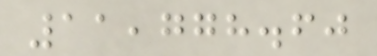11,778.60
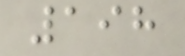198
